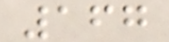167
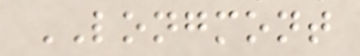LONGMONT
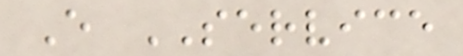E SERVICE
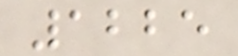1225
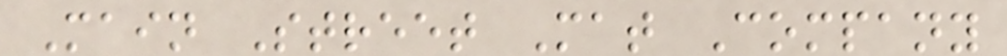Main Street Mat Company
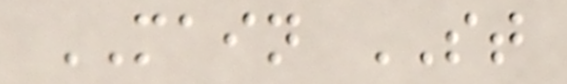MAIN ST
